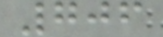706
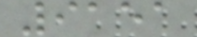9151
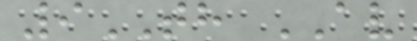9TH AV
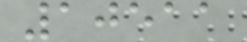10511
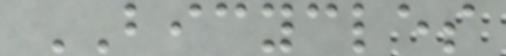BICYCLES
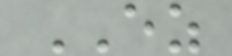EZ
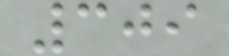309
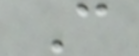C
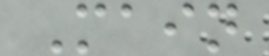Main
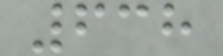638
